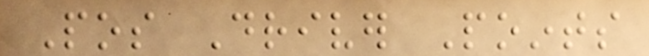Pos Driver Points
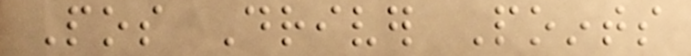Pos Driver Points
